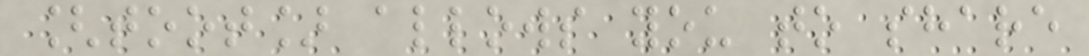[toot] allows you to share
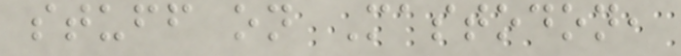stuff on Mastodon,
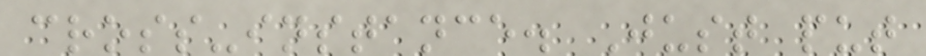cross-instance. Just put
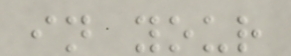in your
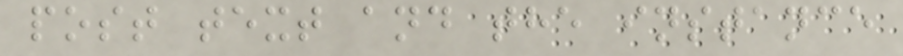post text and the instance
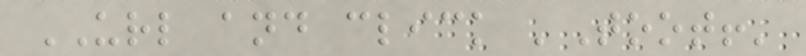URL and click 'Toot!'
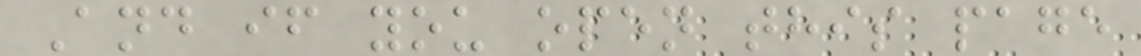And if you open this page
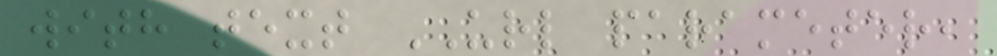with text URL parameter,
